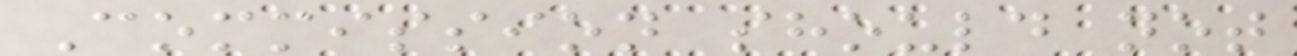Commission should not
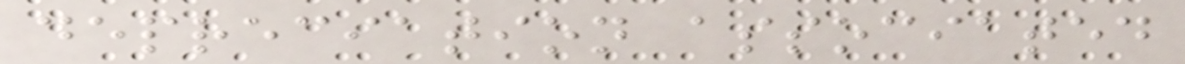depreciation associated
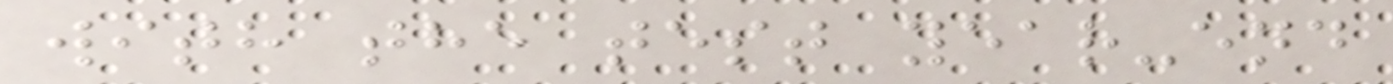with the test year-end
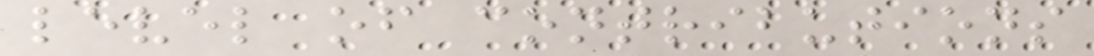level of contributions
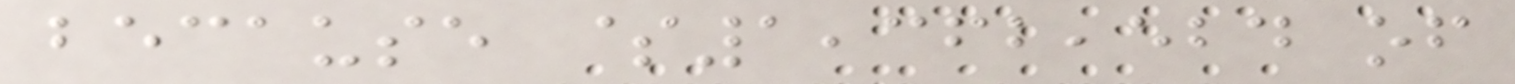because $1,362,524 of
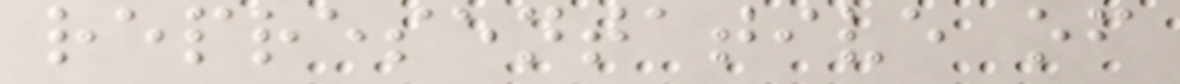representative of
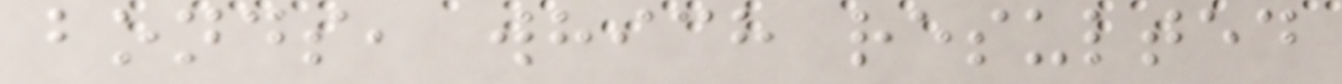bonds, which resulted
